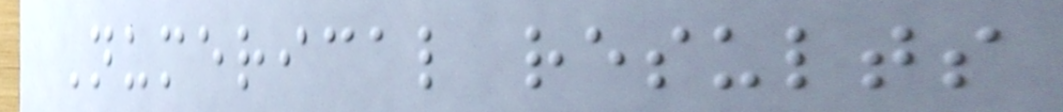Numerical results
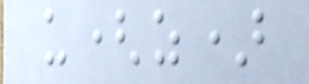u(z)
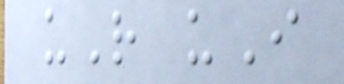uR uI
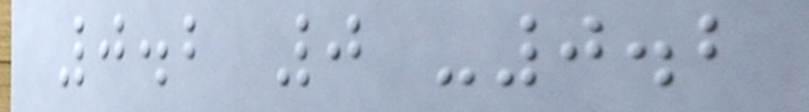0.2 0 -0.2
